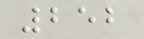252
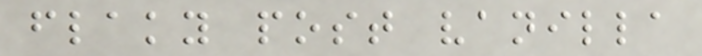flaky post vanilla
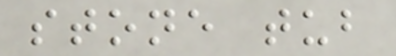stone tub
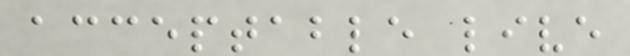acceptable live
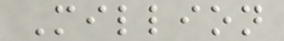Million
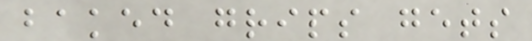baked grips gets
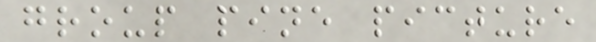group pine picture
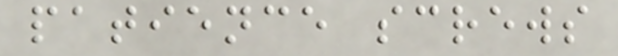patience screws
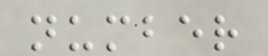number
